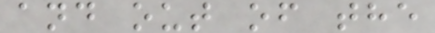and out of the
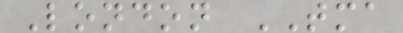London TMA
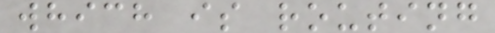which is routing
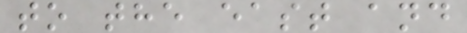to the east and
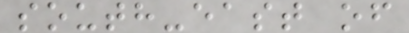south-east of
